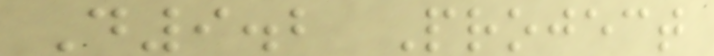D9.2 Project
